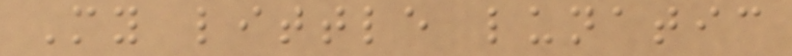My little lunatic
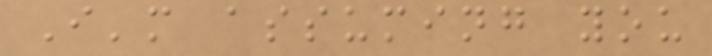I'm assuming you
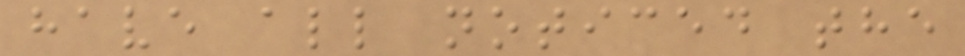have all noticed the
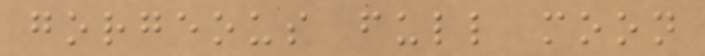gorgeous full moon
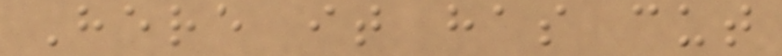Here it has cut
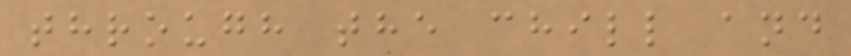through the chill and
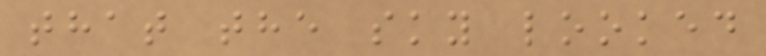that the sky looked
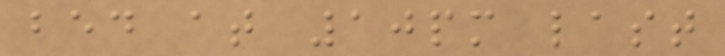bed at 10pm last
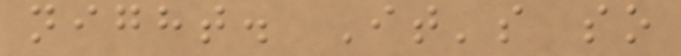night. It's so
